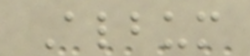Album
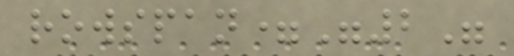rowspan="2"
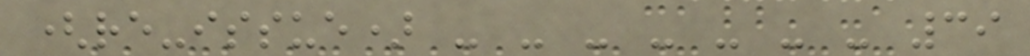(re-issue) - - - - - - - 39
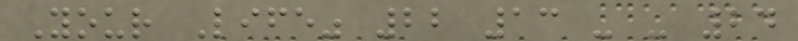Your Life" 22 13 - - 24
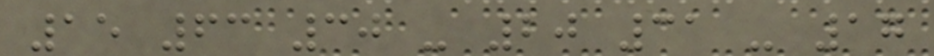15 63 30 - 20 31 - 17
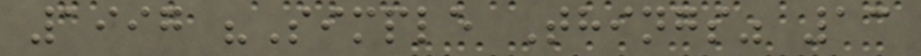1997 "Simple Things" 13
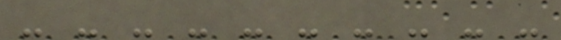- - - - - - - - - -
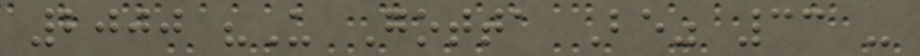2000 "U Gotta Be" 33 -
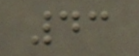43
